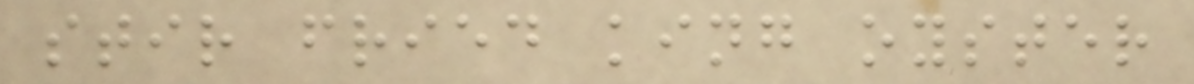stir fried king oyster
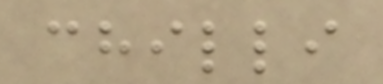chilli
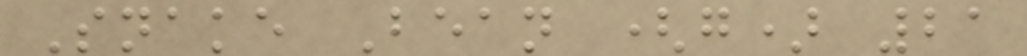Snake Bean (g) 21
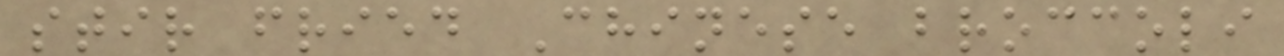stir fried Chinese broccoli
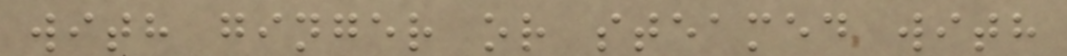with ginger or steamed with
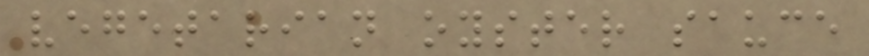vegetarian oyster sauce
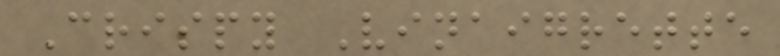Crispy Vinaigrette
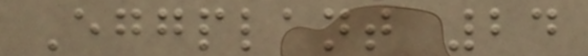Eggplant 24
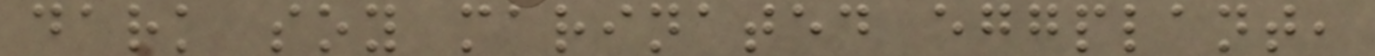dark soy marinated eggplant,
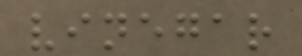vinegar
